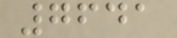7641
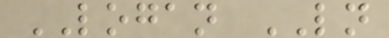LOGAN LN
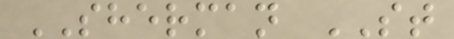SHERMAN ST
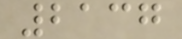2137
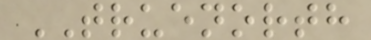TRUENORTH
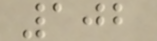102
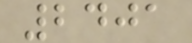2401
